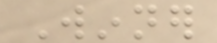Winner
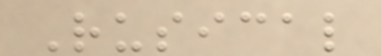Rusical
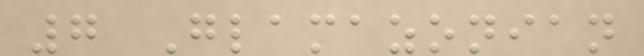7 Glamazonian
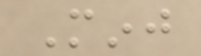Minj
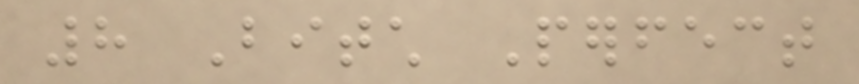8 Bitch Perfect
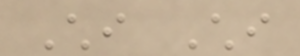Chi Chi
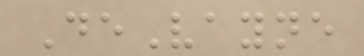DeVayne
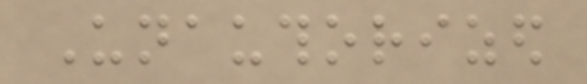Unauthorized
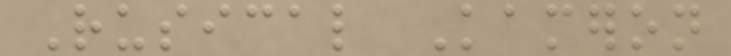Rusical Kameron
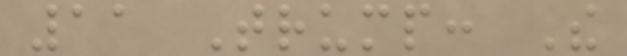11 Trump: The
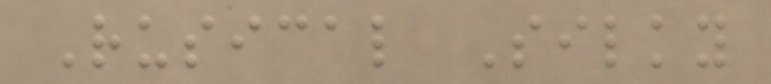Rusical Silky
